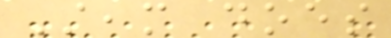Steam does
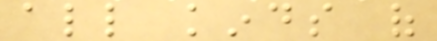all kinds of
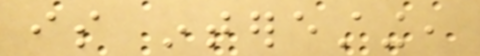is interesting,
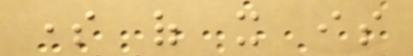some of it is
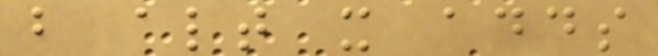but altogether it adds
